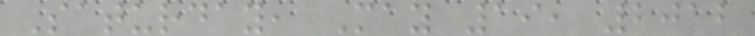Saturday, May 19, 2012
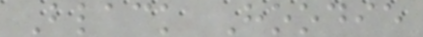Black Hoodie
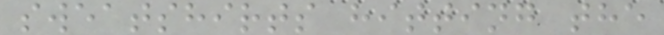sweatshirts hitting the
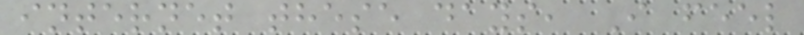internet these days, I feel
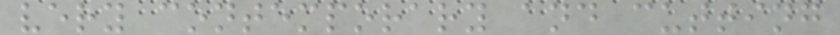very contemporary and cutting
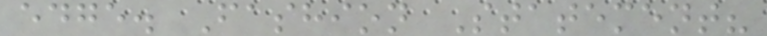edge. Fashion Statement?
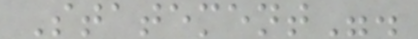Statement".
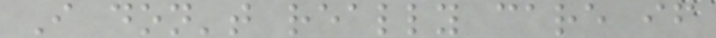I don't really care if
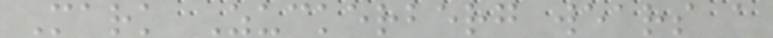Mark Zuckerberg wears a
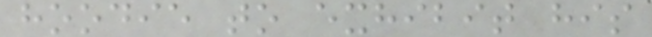hoodie to exhibit his
